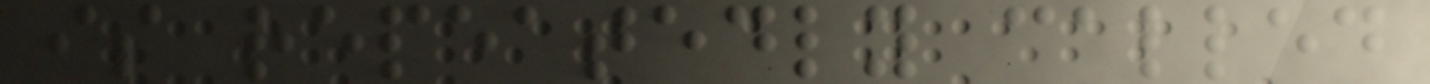is repeatedly called
